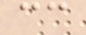cc
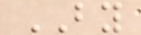BY
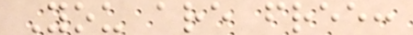You are free:
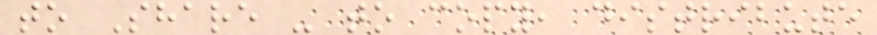to Share - to copy, distribute
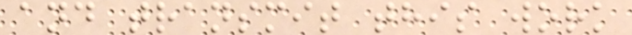and transmit this work
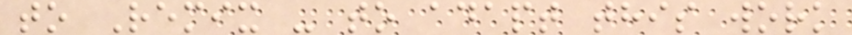to Remix - to adapt this work
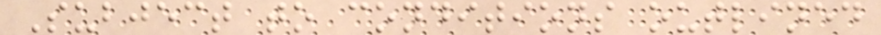Subject to conditions outlined
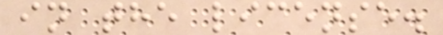in the license.
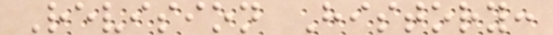Revision History:
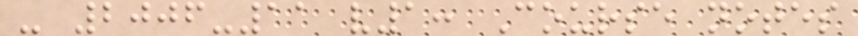- 2006-11 v1: Course notes
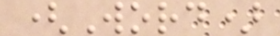(Word)
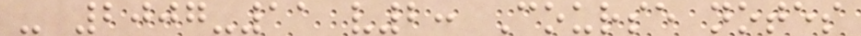- 2007-11 v2: Course notes
